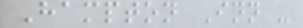Hampton Inn -
